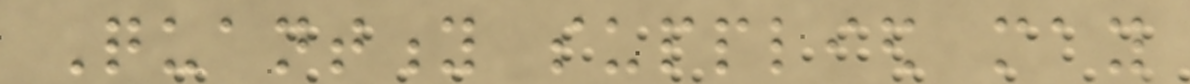Quantity supplied may
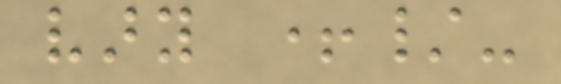vary +/-
